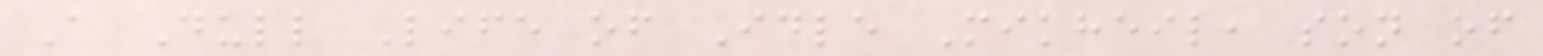A Dull Life of Idle Mikheil, son of
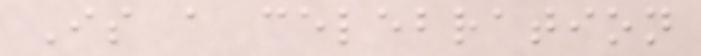Is a celebration
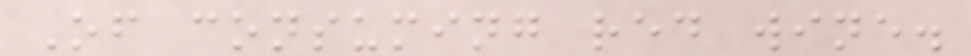Of consuming red wine.
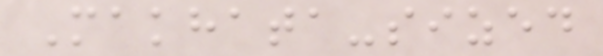Makhata-sized
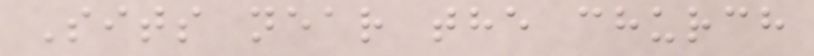Sits near the church
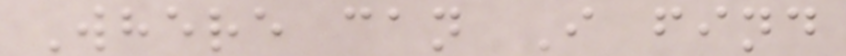Where can I find
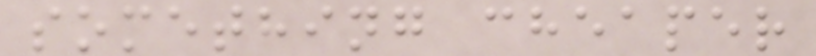something cheaper
